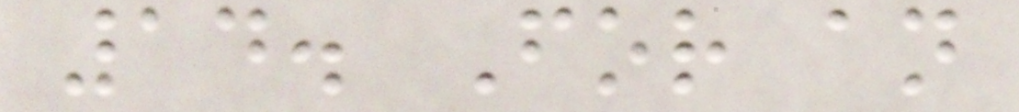14. For an
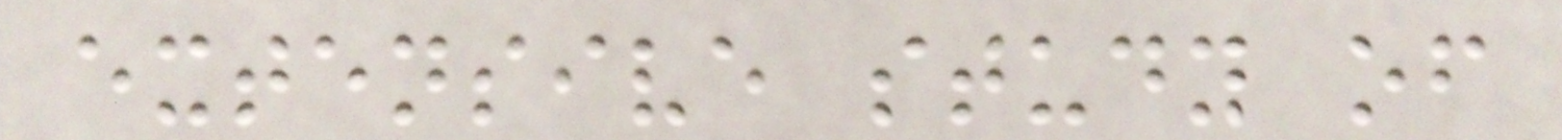extensive study of
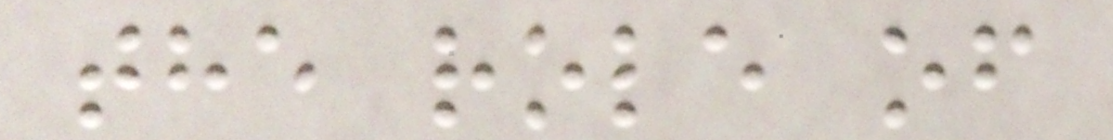the role of
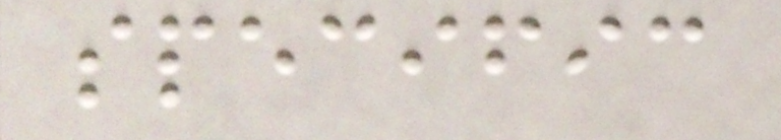specific
